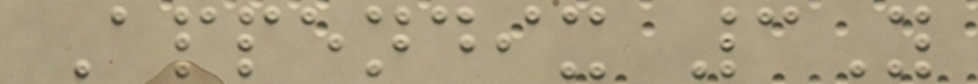Appendix 3Y
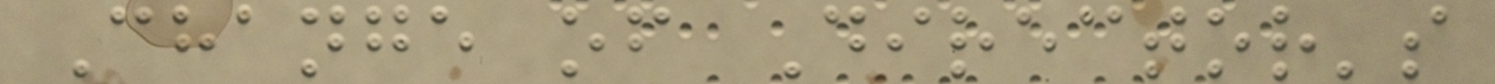Change of Director's
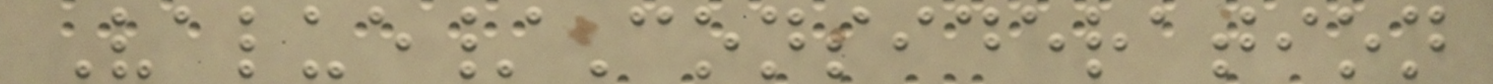Value/Consideration
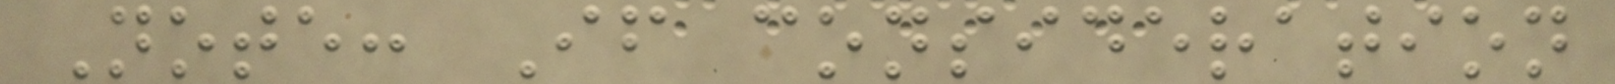Note: If consideration
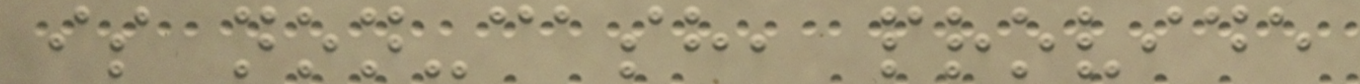is non-cash, provide
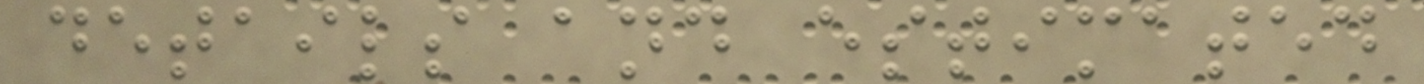details and estimated
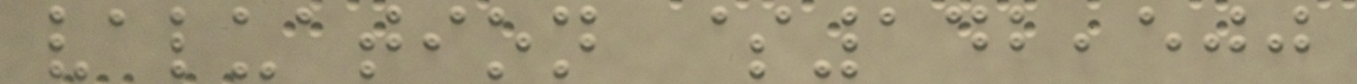valuation $142,500
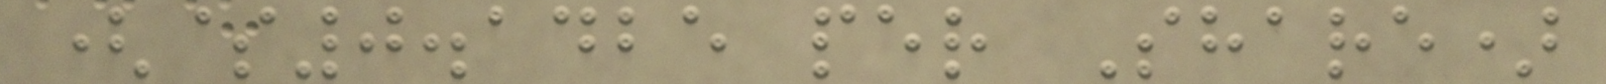($0.1425 per Share)
